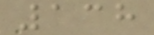138
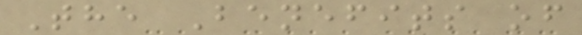The Benefits of
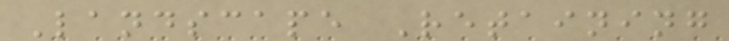Landscape Retaining
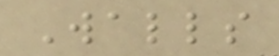Walls
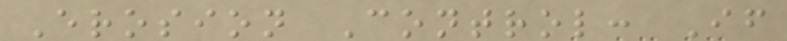Erosion Control: If
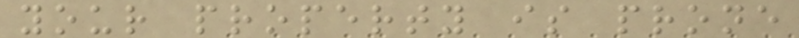your property is prone
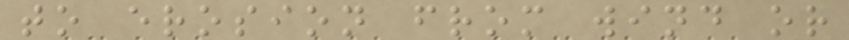to erosion from wind or
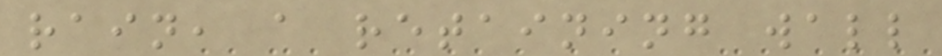rain, a retaining wall
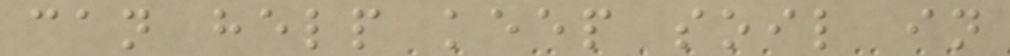can help keep soil in
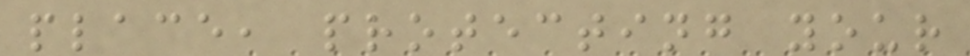place, protecting your
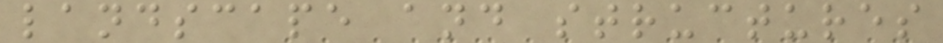landscape and structures
